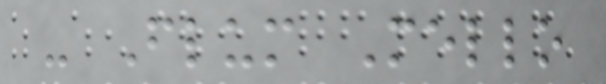- Flum Mello
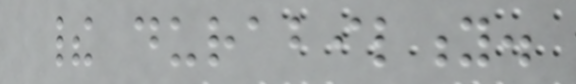their durability.
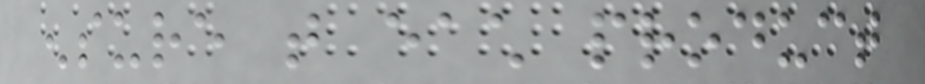ensure that each product
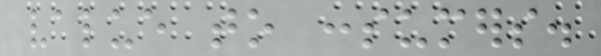value to consumers.
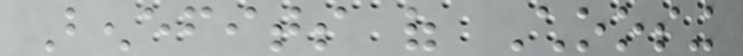Benefits of Choosing
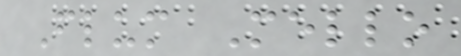Flum Mello
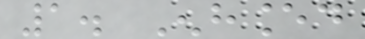1. Enhanced
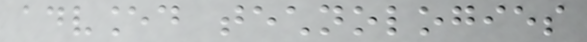advanced technologies
